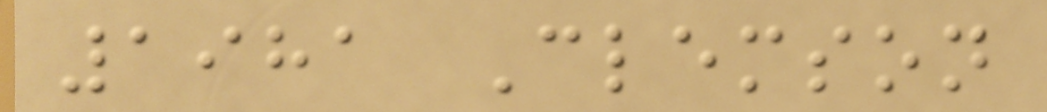1981 Clemson
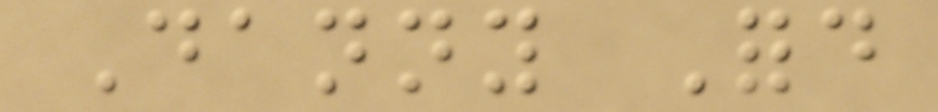Danny Ford
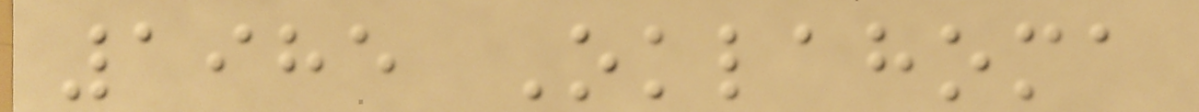1985 Oklahoma
